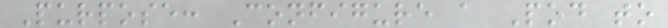Purpose: Configure a Pod to
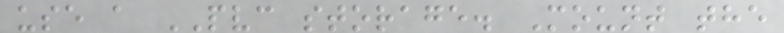use a PVC storage. Mount the
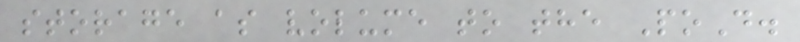storage as volume to the PoD.
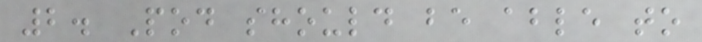2. Pod should be able to
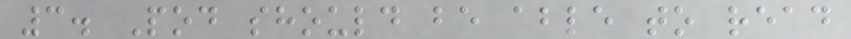3. Pod should be able to read
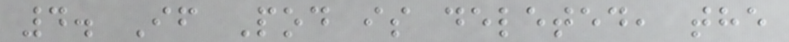4. If Pod is deleted, the
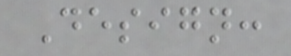Design:
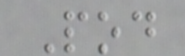Pod
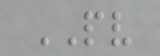PV
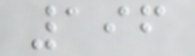196
